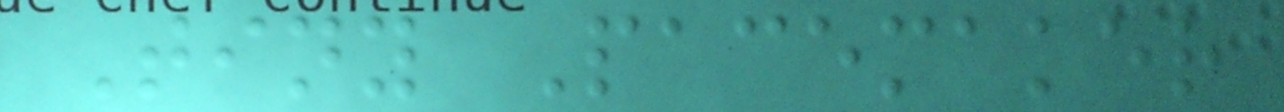Tiny Pacemaker
